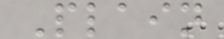Plain
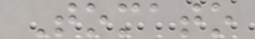Tomato
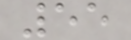55
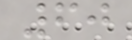60
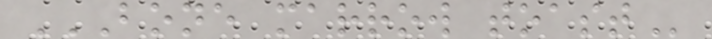BONE MARROW TOAST
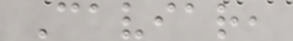Caviar,
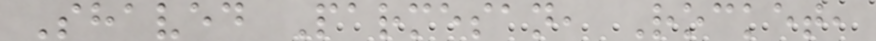Shaved Parmesan, Rocket,
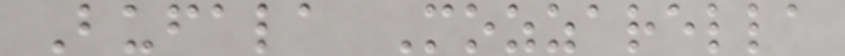Bufala Mozzarella
